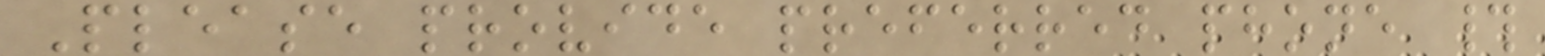Please provide preferred phone #
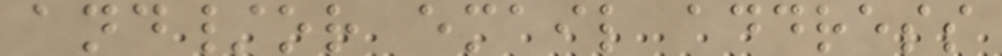and/or email address
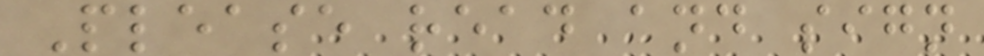Please read and sign
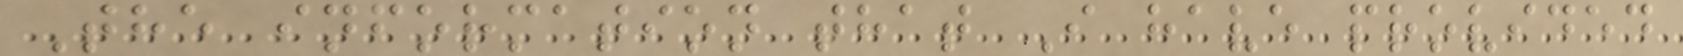The information that I have provided
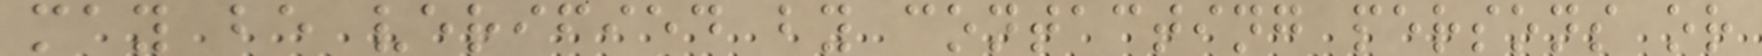may be verified by contacting persons or
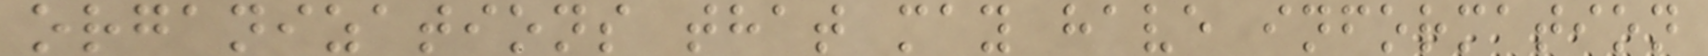organizations that may have information
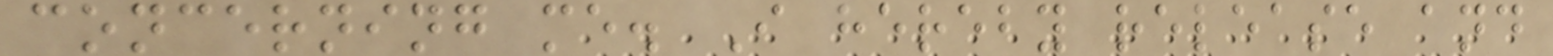concerning me. I hereby release and
